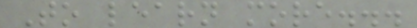To learn more...
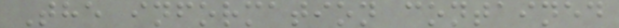The information contained
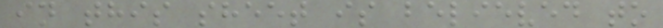in this sheet is believed to
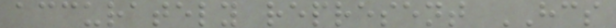accurately represent HCS
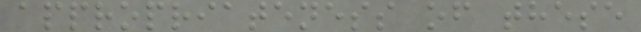appropriateness of these
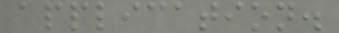application.
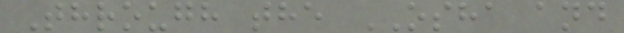Through the OSHA and
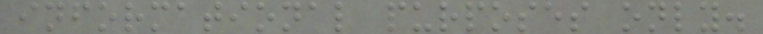informational purposes only.
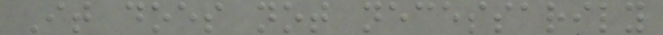It does not necessarily
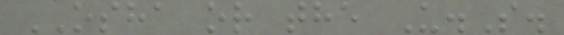OSHA or the U.S.
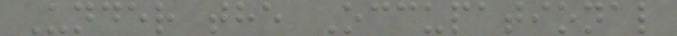Under the Occupational
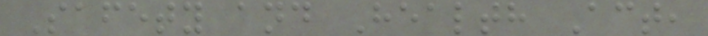Safety and Health Act,
